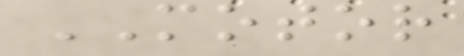MOTOR
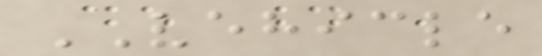VEHICLE
